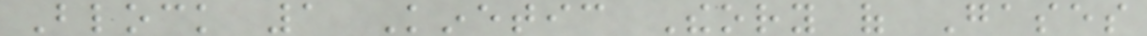Block 1 Kinetic Theory of Gases
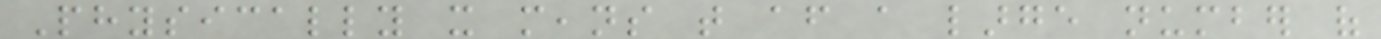Physically it means that after a large number of
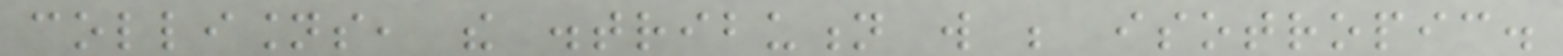collisions, the distribution will be isotropic.
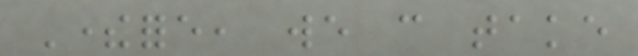Therefore, we can take
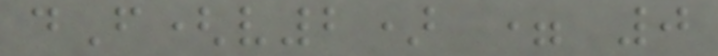dF(v2) = 0
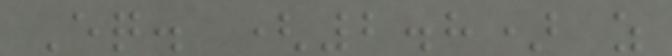Eq. (2.8) as
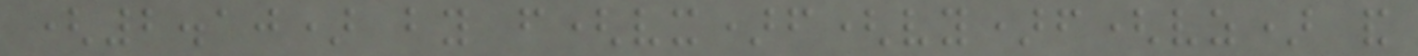(2.10) by f(vx)f(vy)f(vz) and
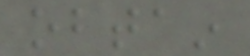obtain
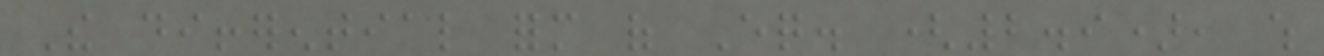The differential form of Eq. (2.9), which
